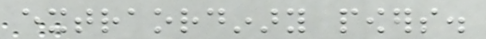extraordinary powers.
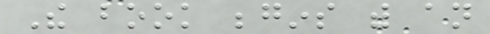The book begins with an
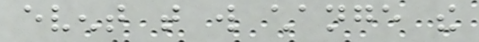event that will change the
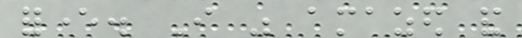forever. I was amazed and
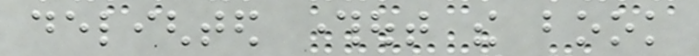delighted throughout the book
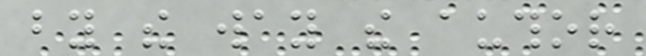by the way the author
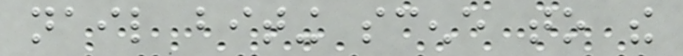nail biting scene to the
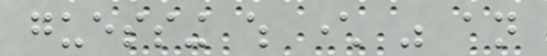guessing which character was an
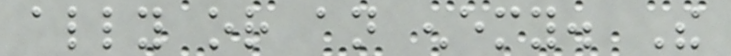ally or an enemy. The
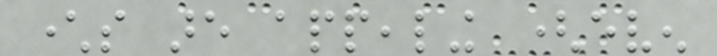characters are appealing (even
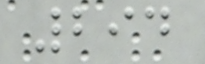294
